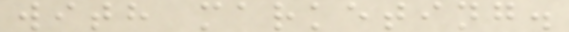with marketing.
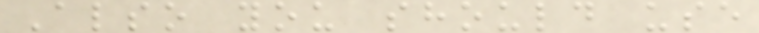Also you should use
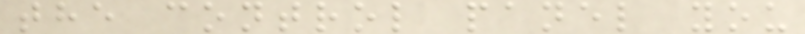the control panel you
